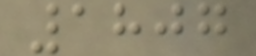1807
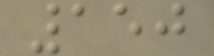150
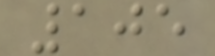105
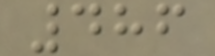486
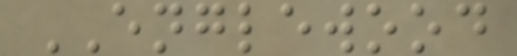ENGLEWOOD
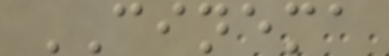CINEMA
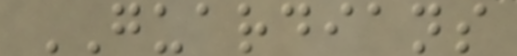GUARDIANS
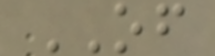OF
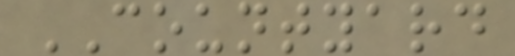COUNTYARD
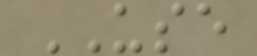USE
